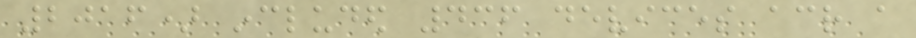2016) included 436 devices across a
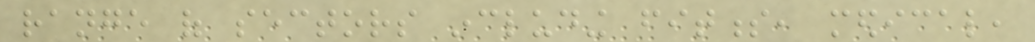range of sectors including fitness, medical,
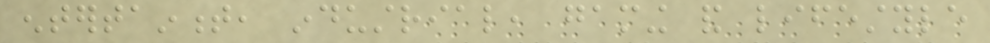entertainment, industrial, gaming and lifestyle
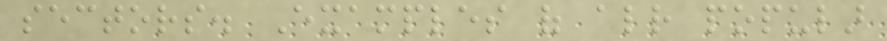sectors. Examples of already popular
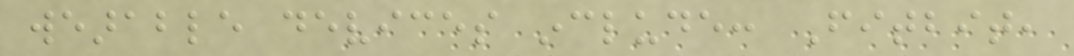wearable devices include: Fitbit,
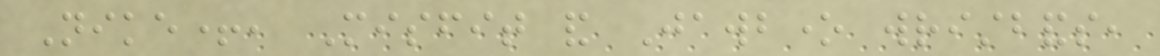Nike+, Misfit and Jawbone wristbands,
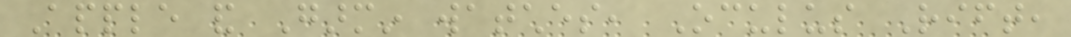Apple and Garmin watches, Oculus Rift,
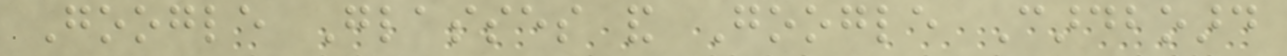Google Glasses and Google Cardboard
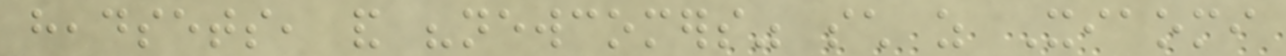headsets, and "newcomers" such as Xiaomi
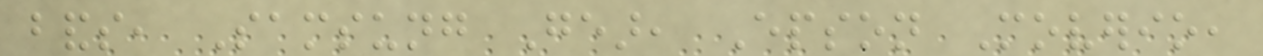bands, Samsung Gear, Epson Moverio,
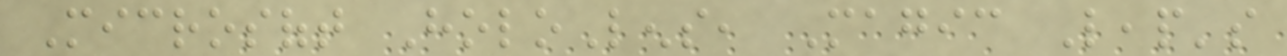Microsoft HoloLens, Magic Leap's
